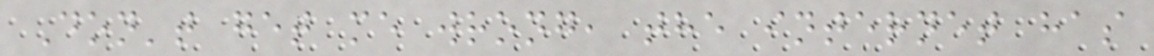Don't get me wrong, the internet has
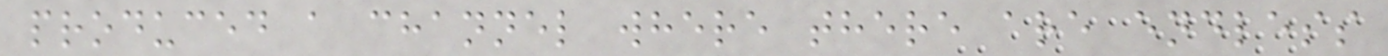produced a channel where there are endless
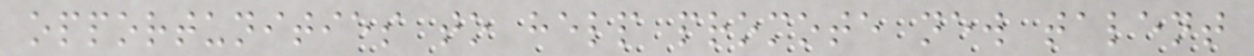opportunities to help promote new talent
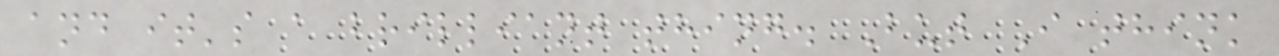and it's a brilliant thing. But I think
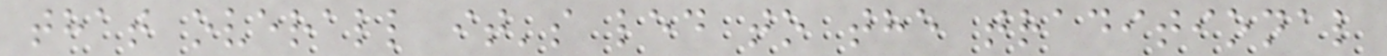that overall it's led to the traditional
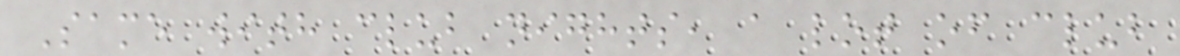Same with club nights, a lot of club
